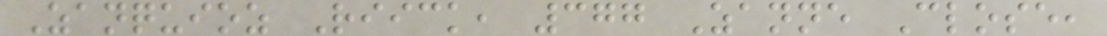Zanquioz Riick, 377 Zanne Close,
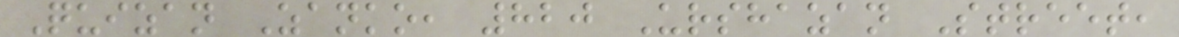Quizan Zanko, 820 Urshazan Street,
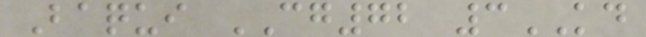Baqui CG72 3KD
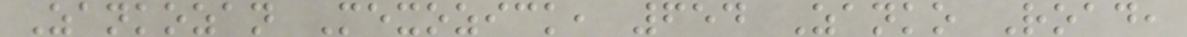Zankozan Mexozick, 654 Zanko Road,
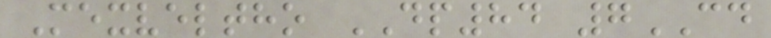Mexveltho DP84 7CD
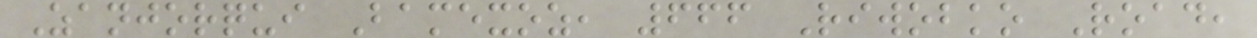Zanjorqui Bamexoz, 666 Riwobko Road,
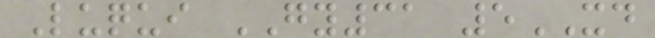Luqui GY31 5XD
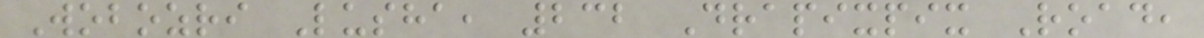Wobozri Lusha, 232 Drapixpix Road,
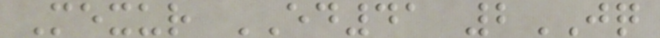Mexur ED41 2JQ
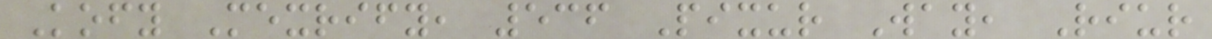Kofy Mexrify, 536 Pixur Way, Riur
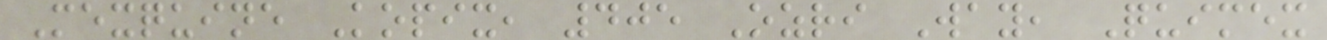Mexquine Kopix, 405 Ozri Way, Quimex
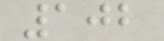102
